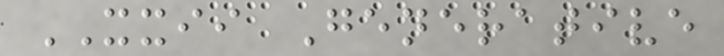XXII Generative
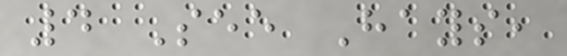4 See Hays,
